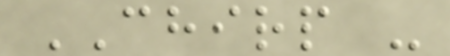CHIRP -
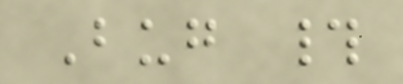Bug #
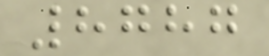8787
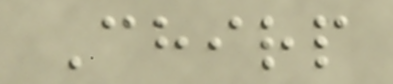Chirp
